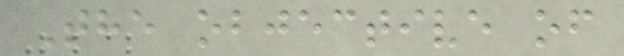The objective of
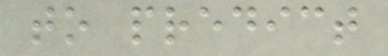to predict
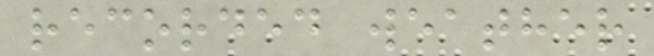recorded weather
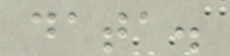data.
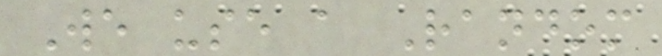We use a Random
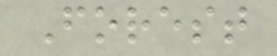Forest
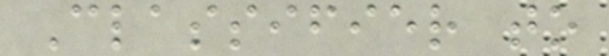Classifier to
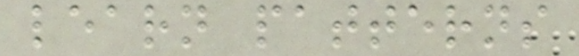learn patterns
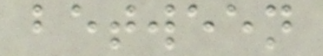between
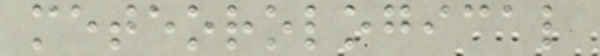meteorological
